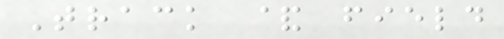Track & field
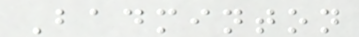Badminton
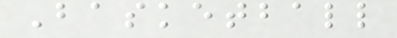Basketball
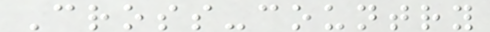Cross-country
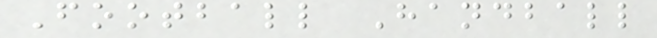Football Handball
